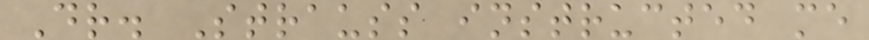Dr. Strauss instructed me
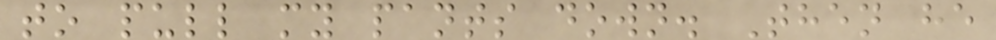to pull my pants down. Then he
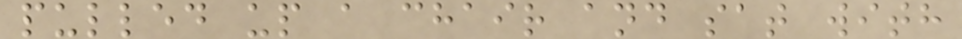pulled up a chair and sat with
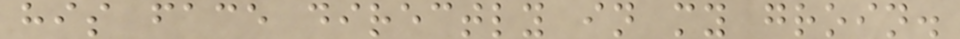his face directly in my groin.
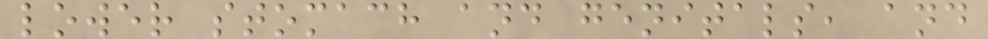lower stomach and genitals, and
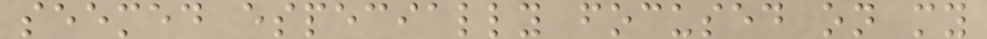seemed especially focused on my
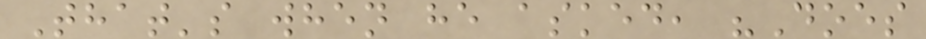That's when he asked, "Does
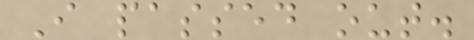I passed out.
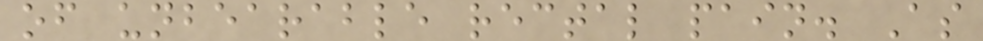of unbearable rectal pain. As
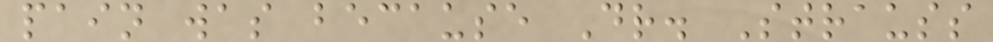pain was because Dr. Strauss
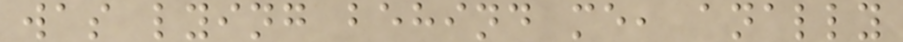was lying behind me, anally
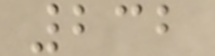232
